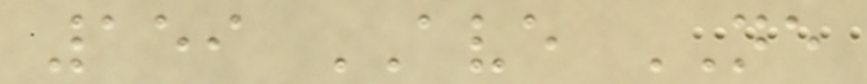159 AVE NE
